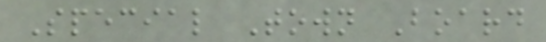Special Town Board
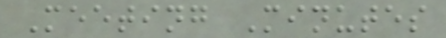Meeting Minutes
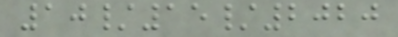10/15/2020
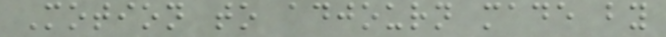Motion to adjourn made by
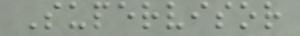Supervisor
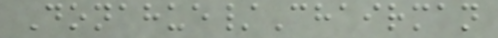Donahue/Chairman
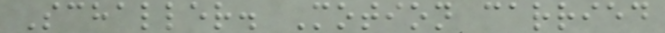Schaller. Motion carried
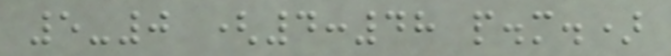5-0 (4:48 p.m.)
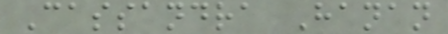Cassandra Hanan
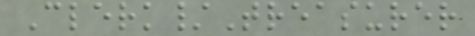Clerk/Treasurer
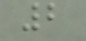2
